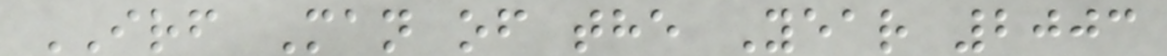IRF Man of the Year 2003
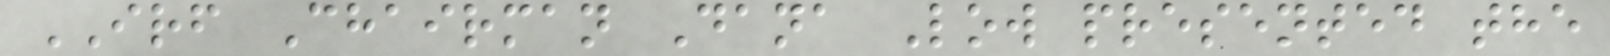IRF Chairman Dana Low presented the
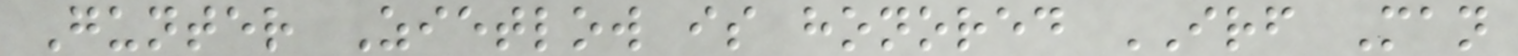Gunter Zietlow is honored IRF Man
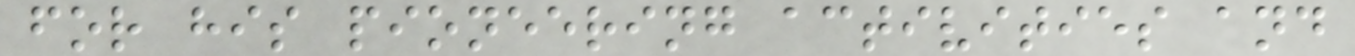for his pioneering activities and
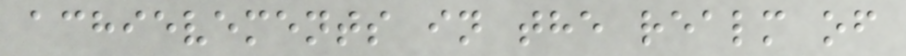achievements in the realm of
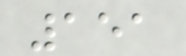151
